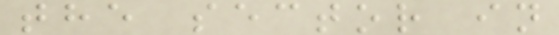the sector in
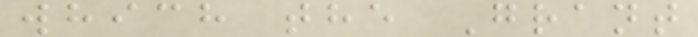which the Grant
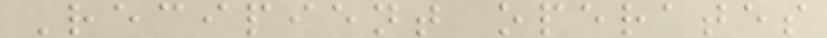Recipient operates
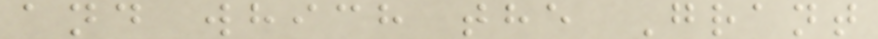and which the Grant
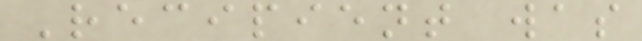Recipient was
